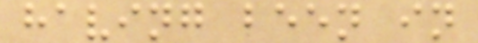having been in
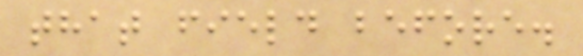that field before.
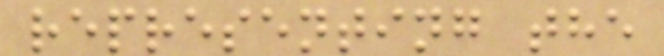representing the
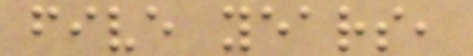five years,
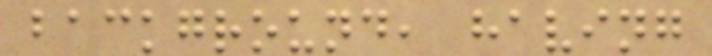background, having
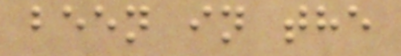been in the
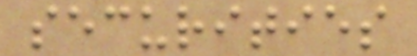securities
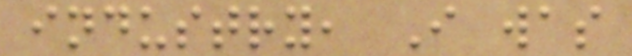industry, I was
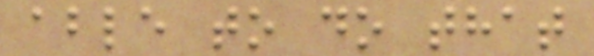able to do that
